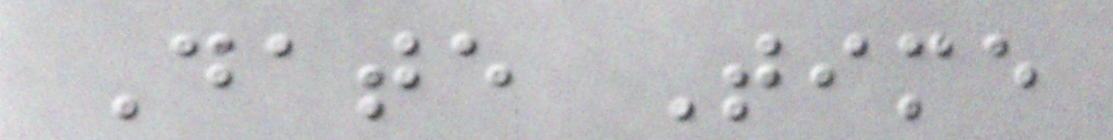Date Time
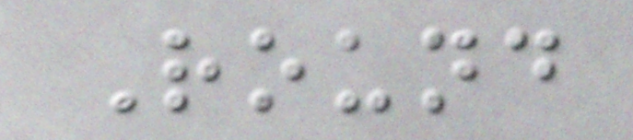Round
